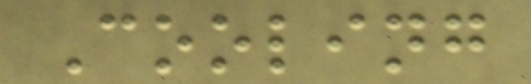Cooling
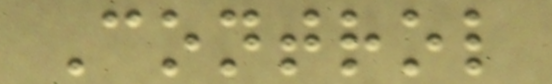Control
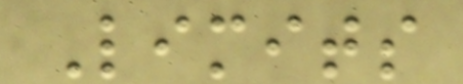Limits
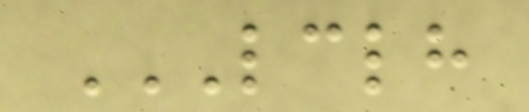LCLH
